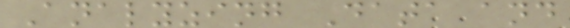Analyzing Data and
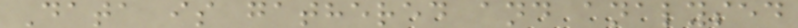Data is gathered and analysed
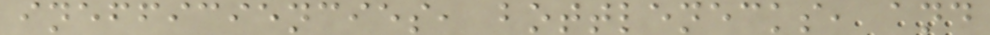inefficiencies, bottlenecks, and
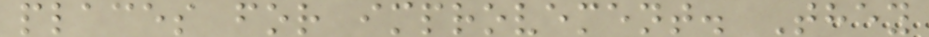places for improvement. They
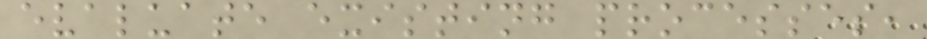evaluate existing processes,
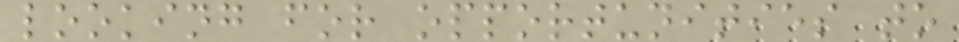looking for opportunities to
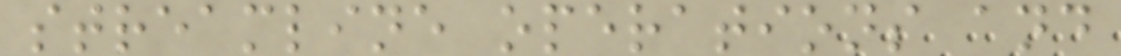streamline operations and
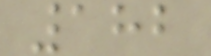182
